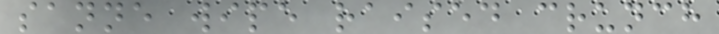sanne wipe raised crunch
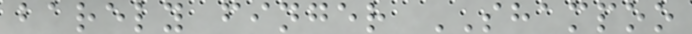barely finger SHAMPOO
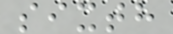sixth
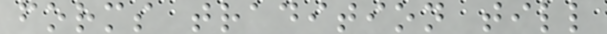forms tradition till
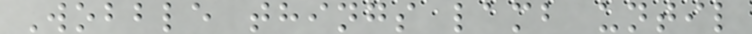Wobble things lamb until
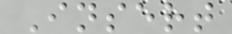Insert
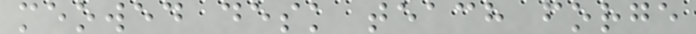meowed desk teach forge
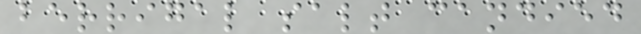berrigal salt candied
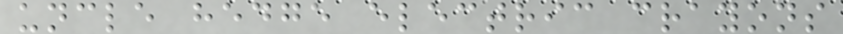uncle hedge electric crayons
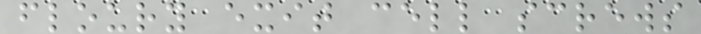floury exit cell screws
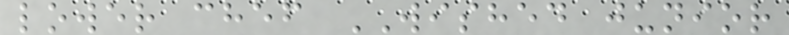lower chef WISHED junior
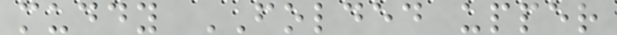muddy FOLDED upper
